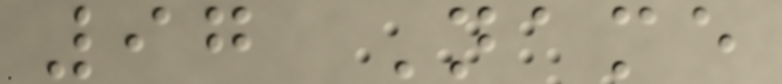97 Name
